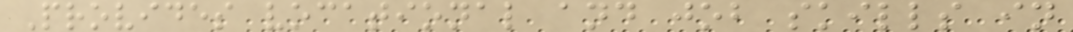Provides vocational and job skills in
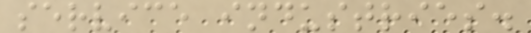service industries.
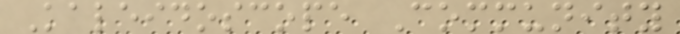Kaleidoscope Community
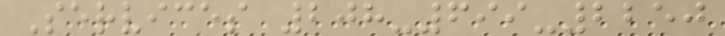Services 208-699-2250
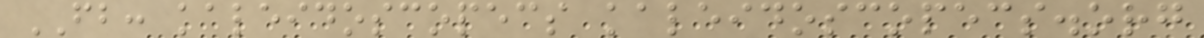FB: kaleidoscopecs kaleidoscopecs.org
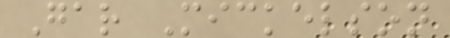Gar Mickelson
